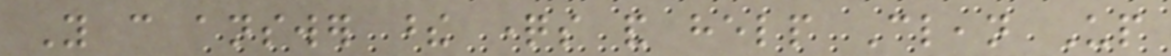You can answer these questions and help Clean Up
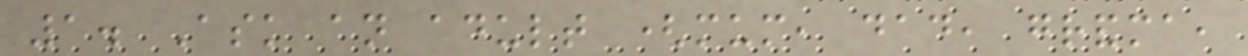1. Ask an adult (mum, dad, grandma,
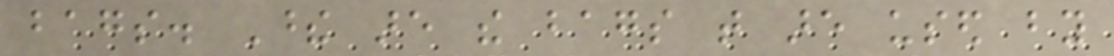bags. These are the bags that are used by
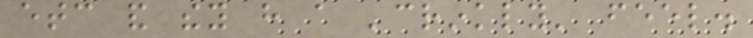etc and they have a 'crinkly' feel.
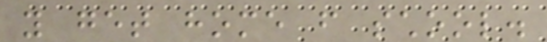you get home from school.
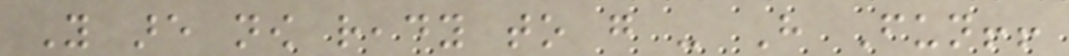You are now ready to go - Have Fun!!
